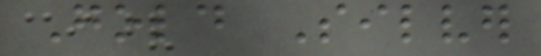Gold Silver
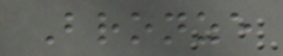Bronze
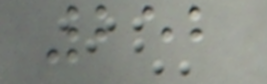252
